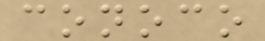conoco
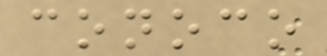conoco
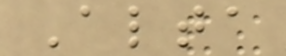Alta
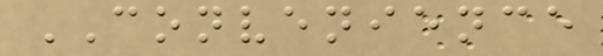CONVENIENCE
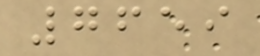7659
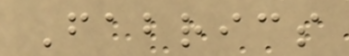Fabrics
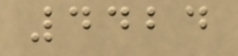4424
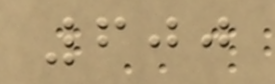600
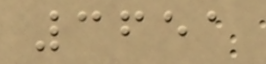3651
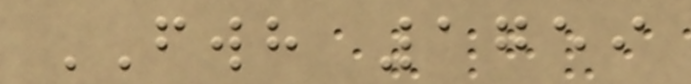FWH 1759
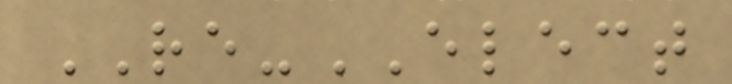RE-ELECT
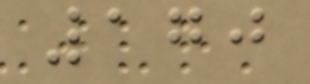170
